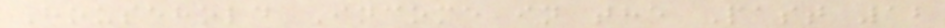Household Income in the Past 12
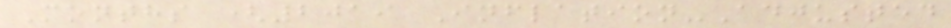Months (2019 Inflation-Adjusted
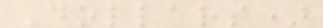Dollars)
